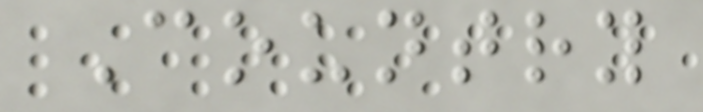Country
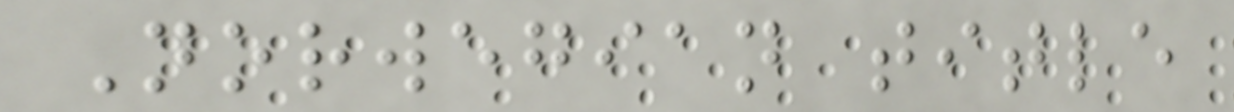Norwegian title
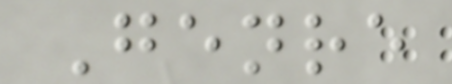Genre
